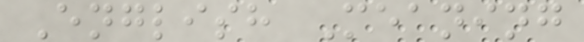English Meaning
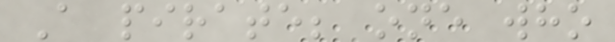A pirate; one who
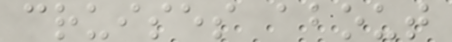cruises about
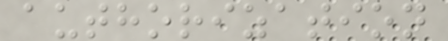authorization
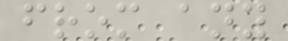from any
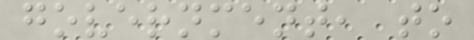government, to
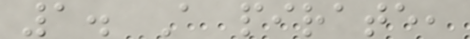1. A pirate,
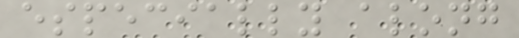especially along
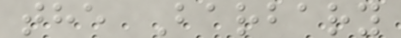the Barbary
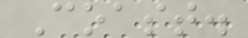Coast.
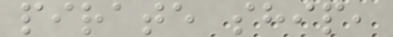pirate ship,
